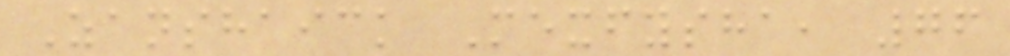Zanshaick Mexfysha, 76
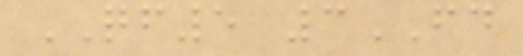QF5 3FD
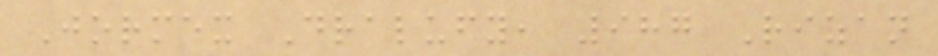Jormex Dralufy, 987 Rizan
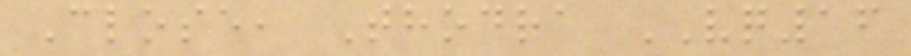Close, Thodra VQ16
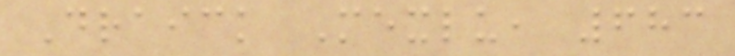Draick Mexlu, 683
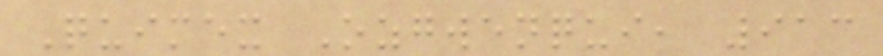Quimex Ozgwenqui, 913
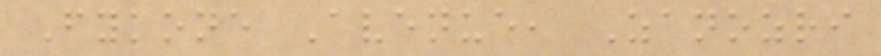Fykone Avenue, Zanozri
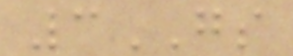3GS
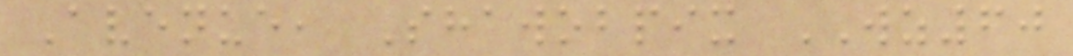Avenue, Shawobpix WZ60
